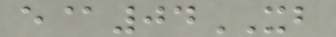e@04XB
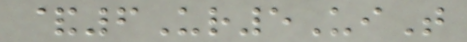&6Ur5UiT
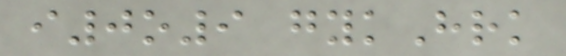i0o9 gykHrk
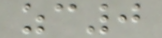zc0
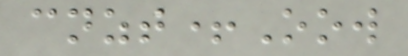cnzt+Oow
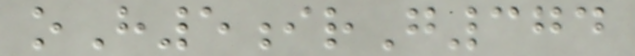oH5irG374
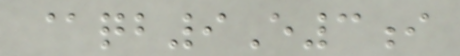@qb9E3i
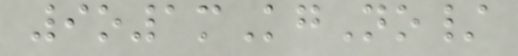9o1mKgNo/
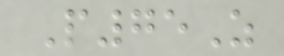P75Z
